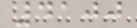4100
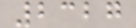2327
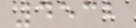4532
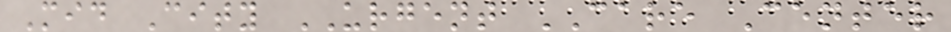Mid City URGENT CARE Center
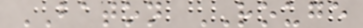BATON ROUGE
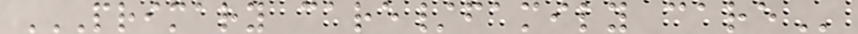PRIMARY CARE/FAMILY CARE
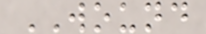WOUND
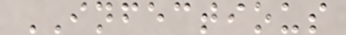INFECTIOUS
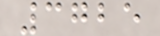3725
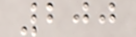200
